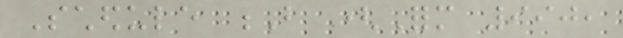Schedule B (Form 990,
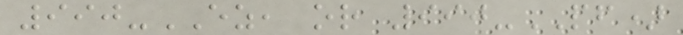990-EZ, or 990-PF)
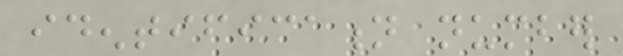identification number
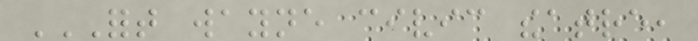FORT WAYNE CIVIC THEATRE,
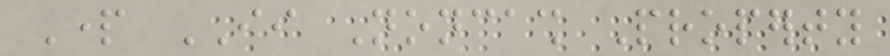Part II Noncash Property
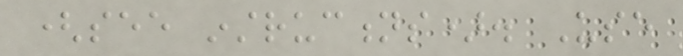(see instructions). Use
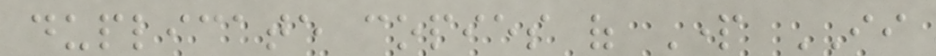duplicate copies of Part II
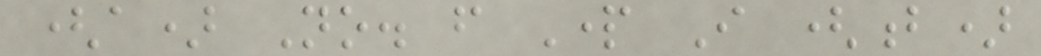(a) No. from Part I (b)
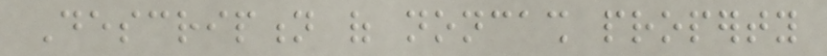Description of noncash property
